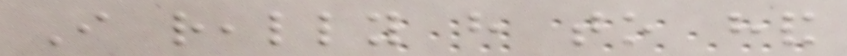I really have to hand
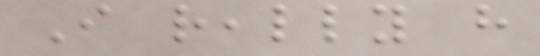I really have
